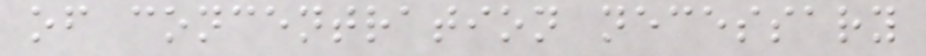of concentration necessary
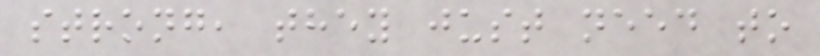strong, they just need to
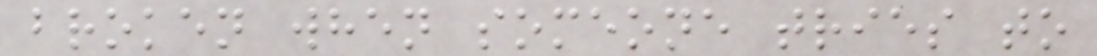broken when someone tries to
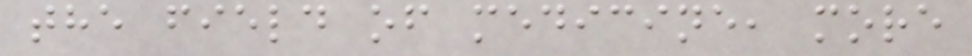the field of medicine, more
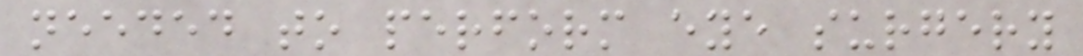needed to perform eye surgery
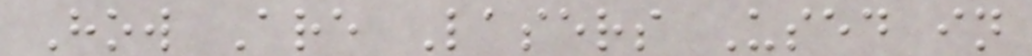How Are Lasers Used in
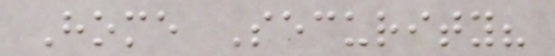Home Security?
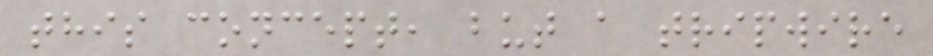this concept, but a tripwire
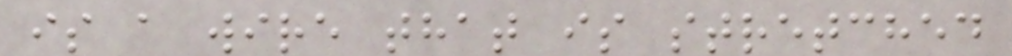is a wire that is stretched
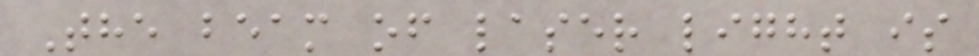The beam of laser light is
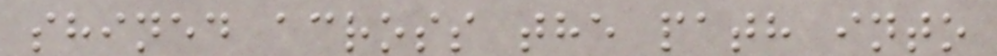shined across the path into
